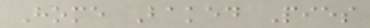Home Baked Pies
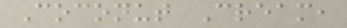Coconut Cream,
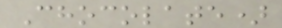Chocolate)
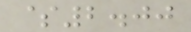$2.00
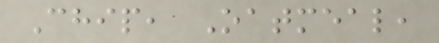Chip, Oatmeal,
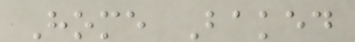Home Baked
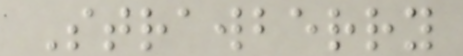Strawberry
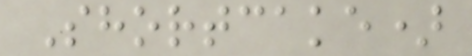Shortcake)
